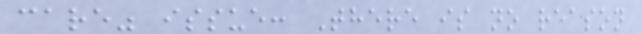care" issue: There is no reason
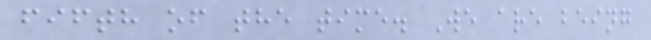fifth of the time. We are being
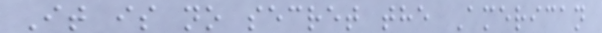It is no secret the American
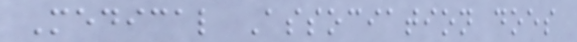Medical Association does
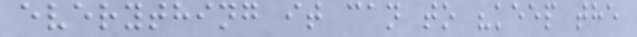everything it can to "keep the
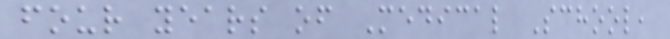four years of Medical School,
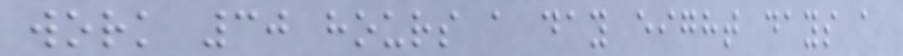work 30 hours a day eight days a
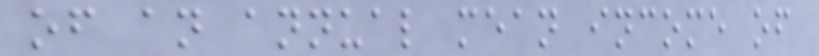of an annual mean income of
